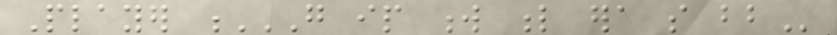Player G IP W L ERA SO BB
